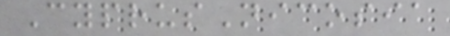CyprusNicosia
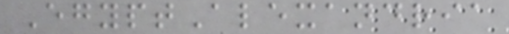EgyptAlexandria
